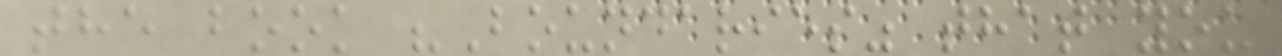the book "Boundaries" that you
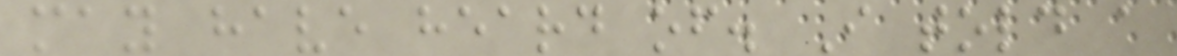may have heard of. I told a
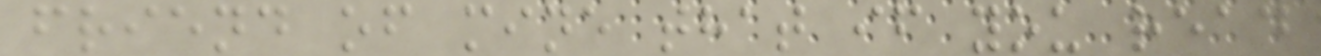friend of mine that if you read
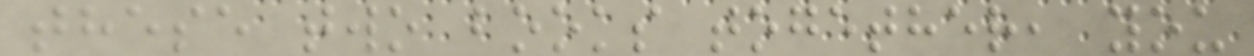these two books together, you
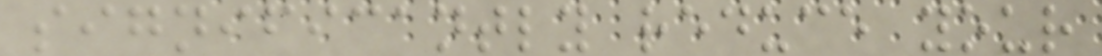significantly reduce your
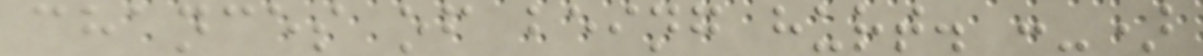chances of being hurt. :-)
